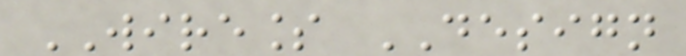WIRELESS DESIGN
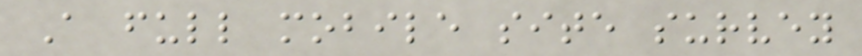A full mobile site survey
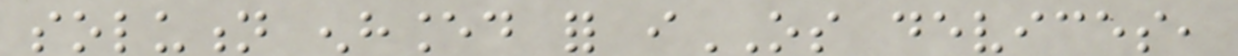solution enhanced for iOS devices,
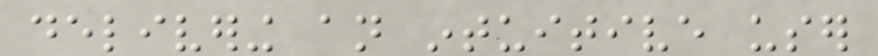delivering an intuitive user
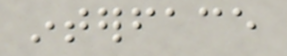interface
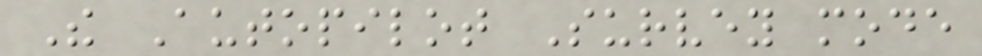The Autopilot Survey mode
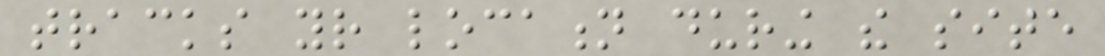tracks your location during the site
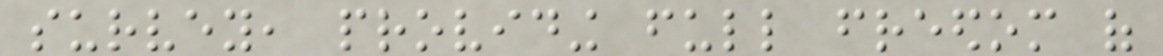survey, providing full freedom of
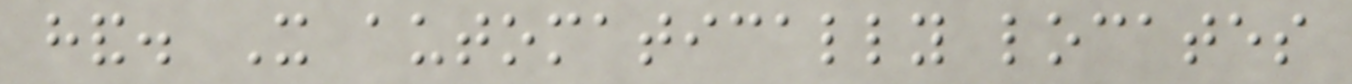hand. It automatically locates
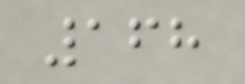168
